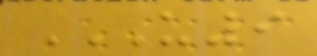U9
